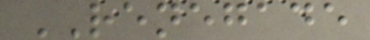RENEGADE
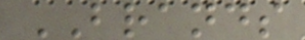BRANDS
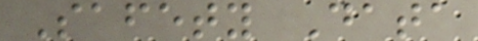Safety Data
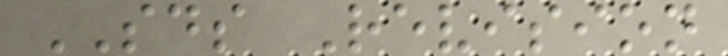SDS Revision
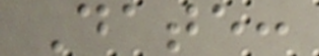Date:
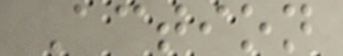Action
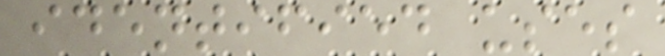identified uses
